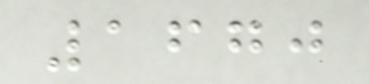1670
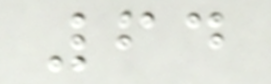64
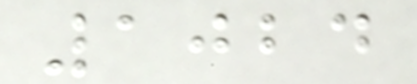1024
